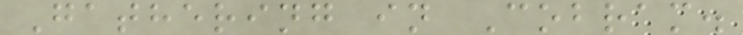Gathering in Cobram.
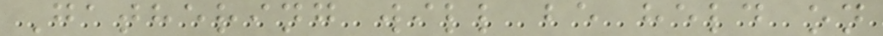Gathering will be held on
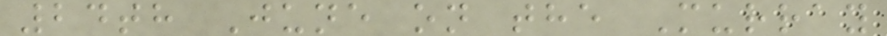24th June on the Murray
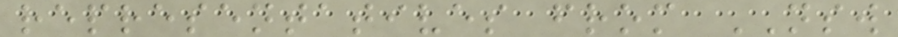representatives from NSW
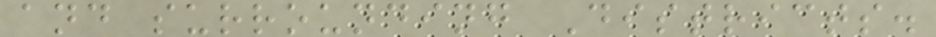and surrounding Districts.
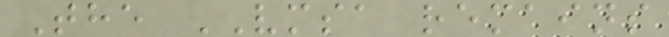The VMSA remains
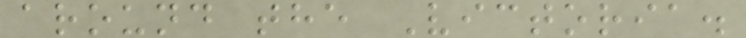around the Victoria.
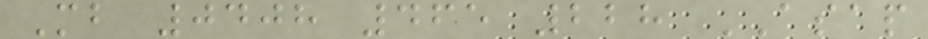Mb 0408 465 228 ASAP
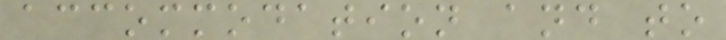accommodation and to
